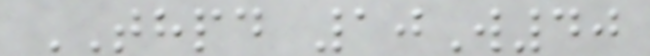THPD 10W40
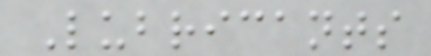Lubricants
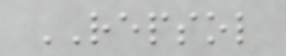REPSOL
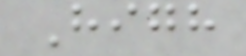High
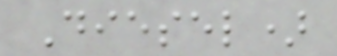Diesel)
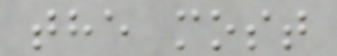the most
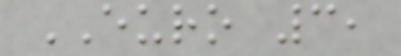EURO 3,
